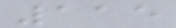115
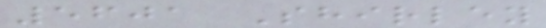5601 Shirley
